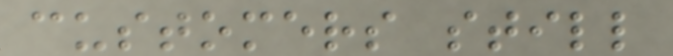customers still
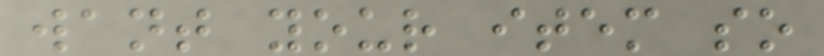want your item so
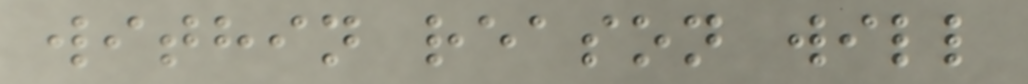within reason will
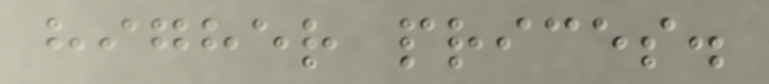higher prices.
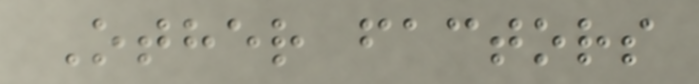Other factors
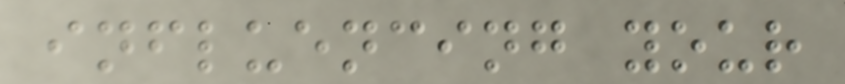influencing your
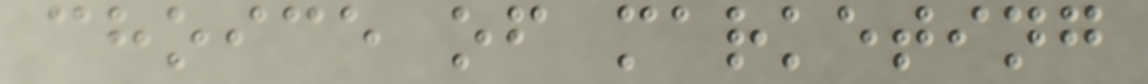choice of marketing
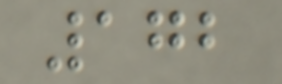172
